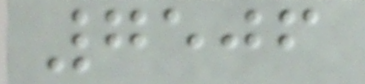7506
